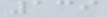139
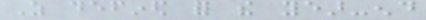As defined for the year-end
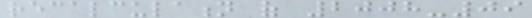recalculation of 2008-09
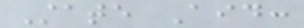State Aid:
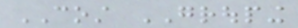COST GROUPING
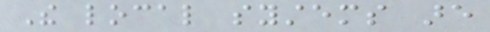The local systems are
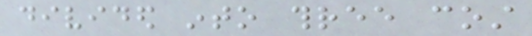divided into three cost
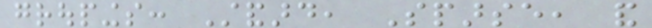groupings: Standard, Sparse, and
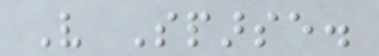Very Sparse.
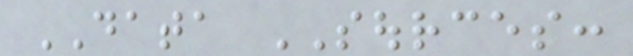DATA SOURCES:
